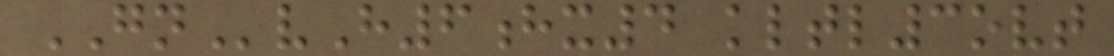GNvH6hx4 kltl3ovt
